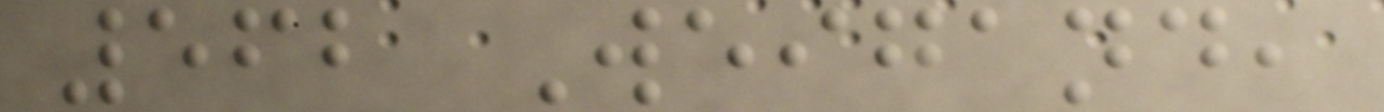562 Weigand,
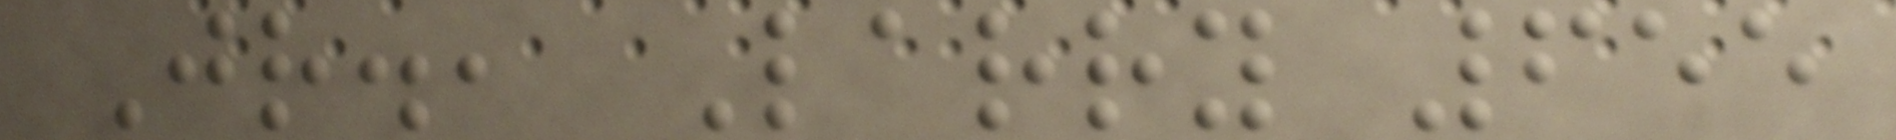Jr., Larry 655
